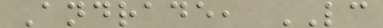Andrade, LC
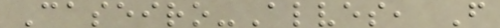Caseiro-Alves, F
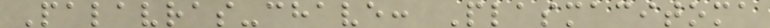Palavras-chave: Plasmacitoma
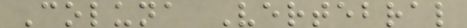Coluna Vertebral
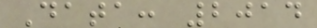Data: 2014
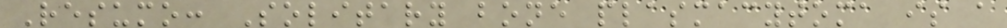Resumo: Solitary bone plasmacytoma is a
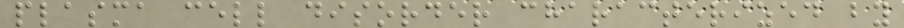plasma cell disorder characterized by
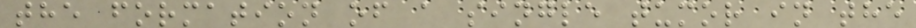the formation of a single tumor in the
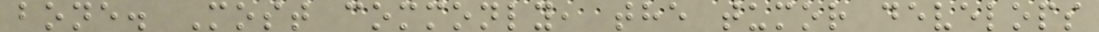bone. Most commonly, the tumor develops
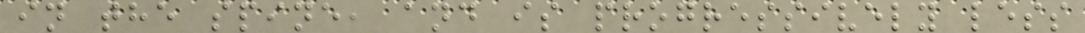in the spine, and is progressively less
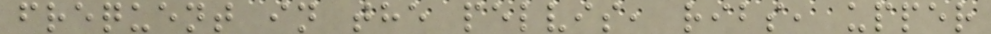frequent in the pelvis, ribs, upper
